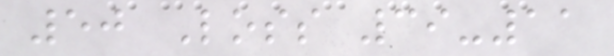50 Loss 39-11
